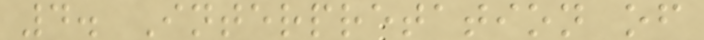4. Interpretation of
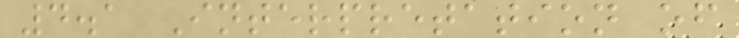4.1 Interpretation of
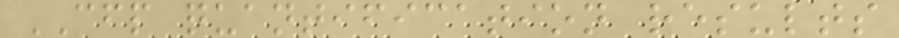CFP quantification results
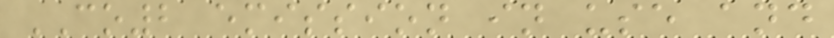CO2 emission in use and
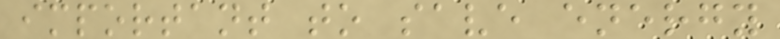important to save energy
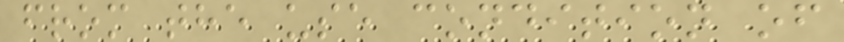from the use condition of
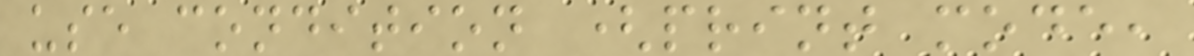use condition (print mode,
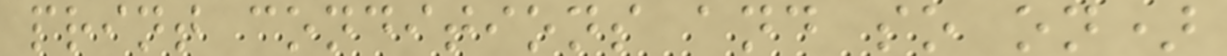print conditions and so on)
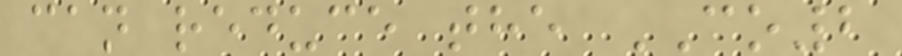can reduce the CO2
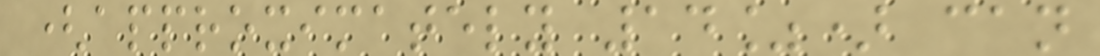(approximately 14%) can
